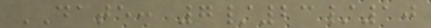DATE: 7/23/10
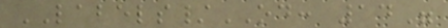LABELS/OD: 14"
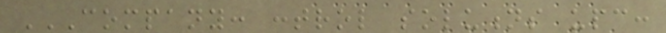COMPANY: CONTROL SOLUTIONS UPC:
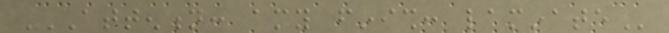ATTENTION: AMY FINISH: LAMINATE
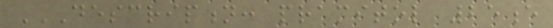DESCRIPTION: PRAMITOL 25E
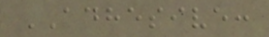ADHESIVE:
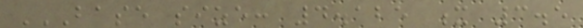BASE SIZE: 4.125 X 3.5
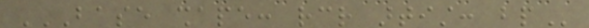BASE SHAPE: RCR ARTIST: BP
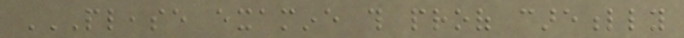PLEASE EXAMINE THIS PROOF CAREFULLY
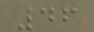46
